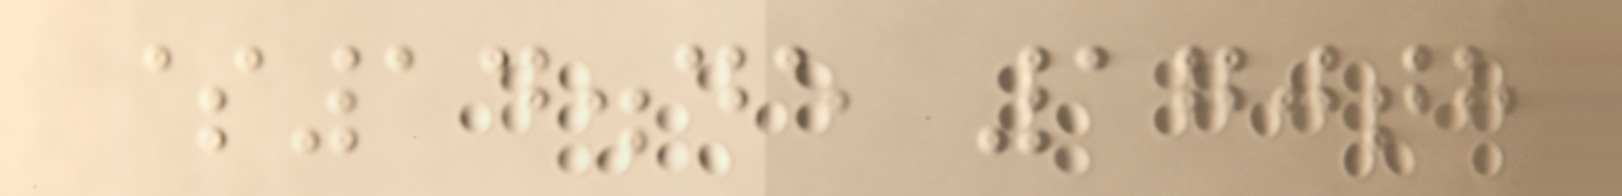$14.45 170th
